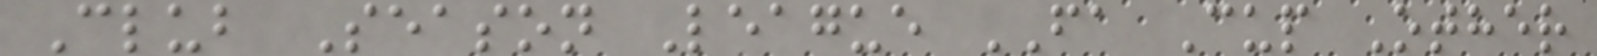Club Season League FA Cup Other
